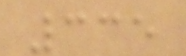335
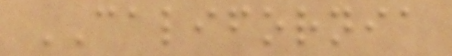CALIFORNIA
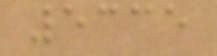5335
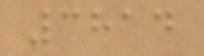3814
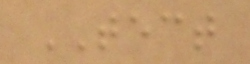TECT
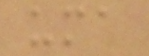uma
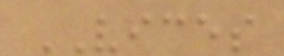VICES
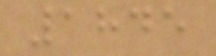1845
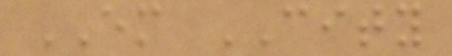EM CITY
